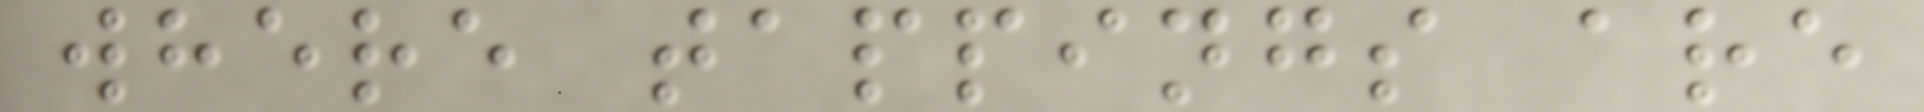where tappings are
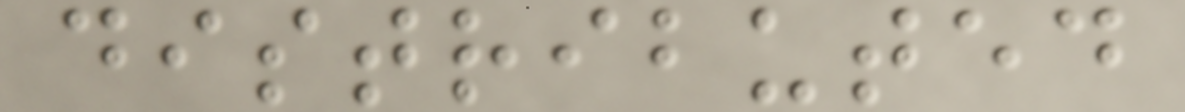distributed
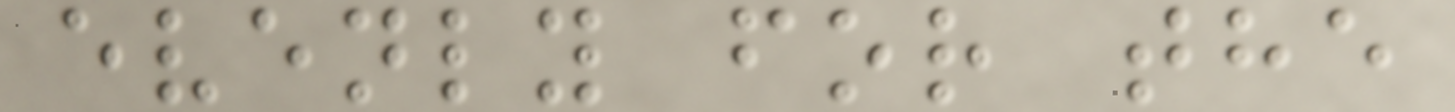evenly for the
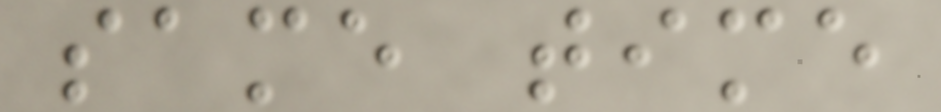same time
